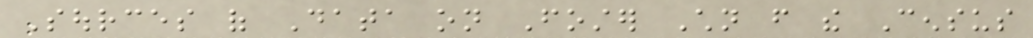Sources of Data on Foster Children from the Census
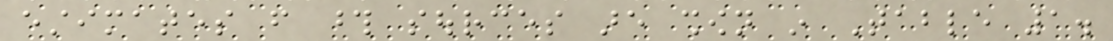estimates from those sources are shown in Table 1.
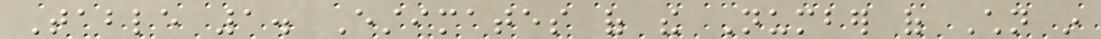Table 1. Estimates of the Number of Children in
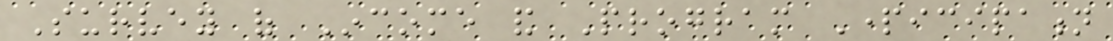Survey of Income and Program Participation
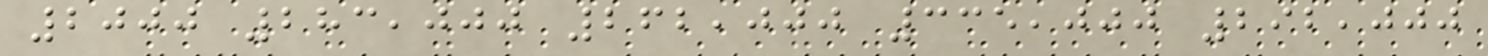2000 283,000 262,000 335,000 292,000
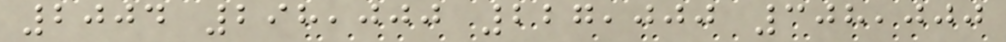2004 298,000 227,000 308,000
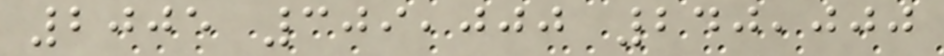2005 309,000 240,000
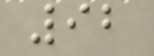92
